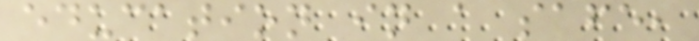education in a safe,
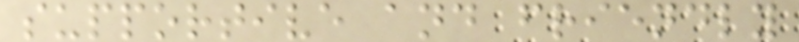supportive and friendly
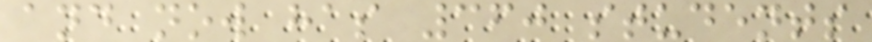and now has 360 students
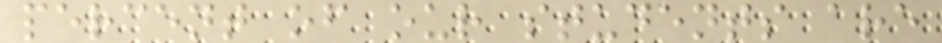percent of our students are
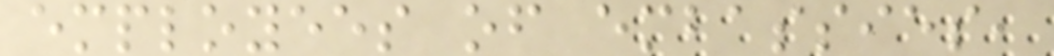employees of embassies,
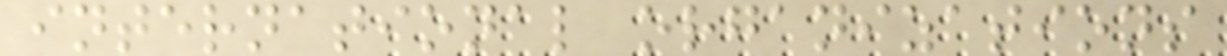international organizations
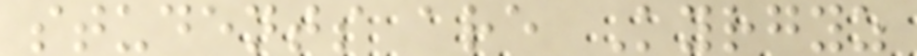students are Kyrgyz
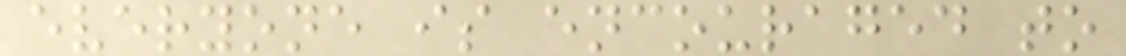everyone is encouraged to
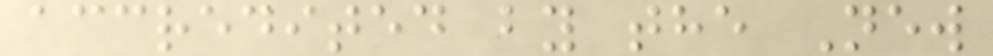accredited by the New
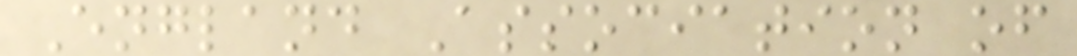England Association of
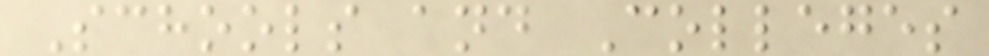Schools and Colleges
